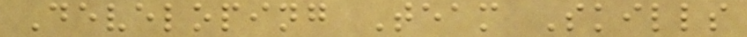Developing Team Skills
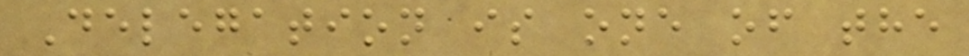Delegation is one of the
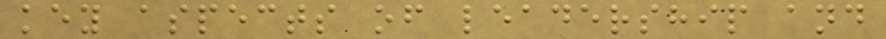key aspects of leadership and
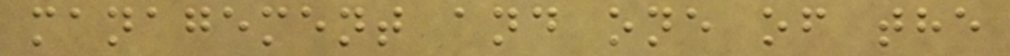management and one of the
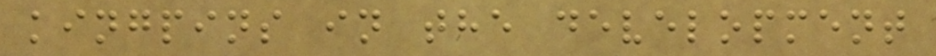kingpins in the development
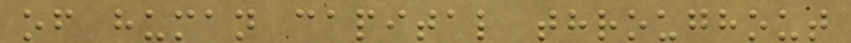of human capital throughout
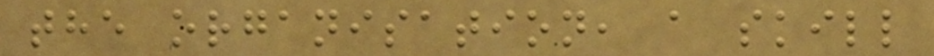the organisation, a skill
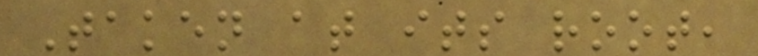Taken at its root,
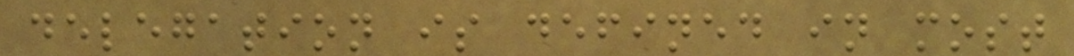delegation is defined in most
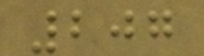207
